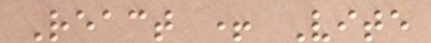React + Vite
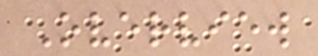Overview
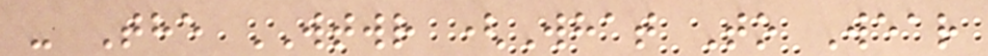- The WTWR (What To Wear
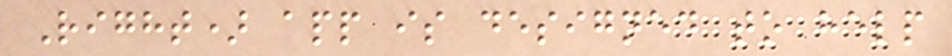Right) app is designed to help
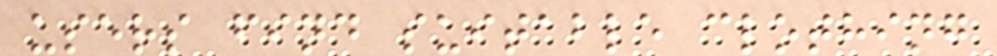users find suitable clothing
